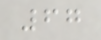67
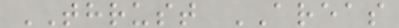THRUST AREAS
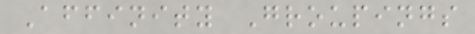Affinity Groupings
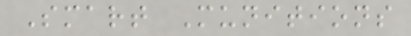Smart Munitions
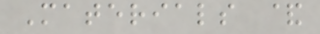Materials &
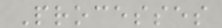Processes
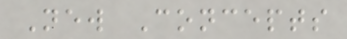New Concepts
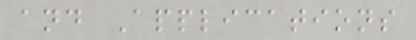and Applications
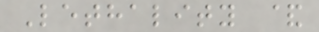Lethality &
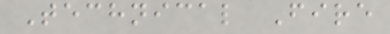Technical Fire
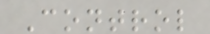Control
